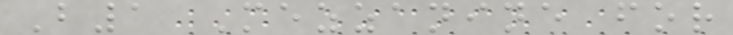B1 Mezzanine for
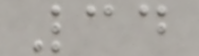34
